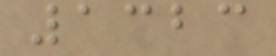1323
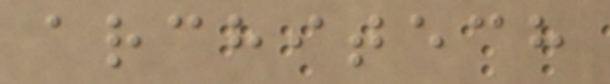architech
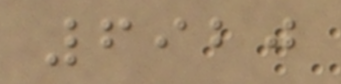6920
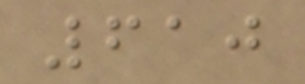610
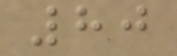80
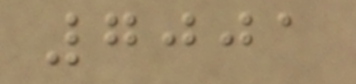7001
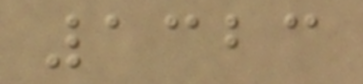1323
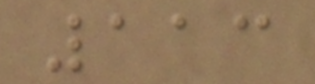113
